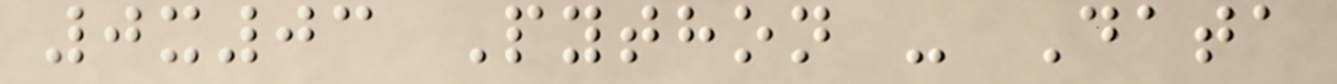0x03 Python - Data
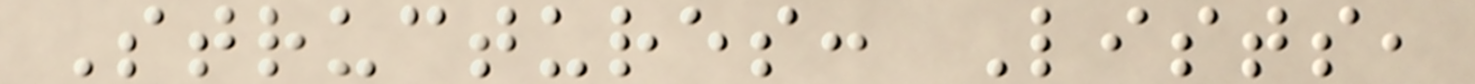Structures: Lists,
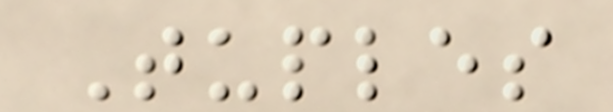Tuples
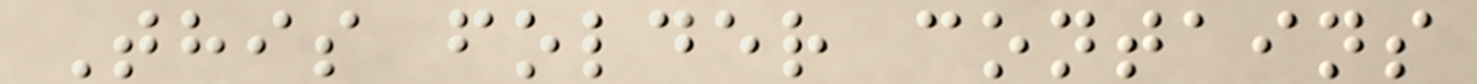This folder contains
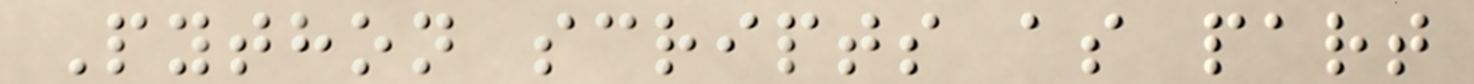Python scripts as part
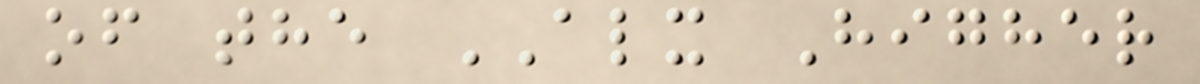of the ALX Higher
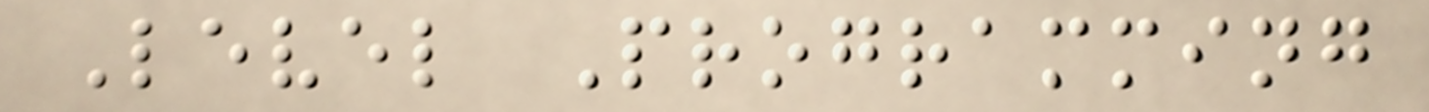Level Programming
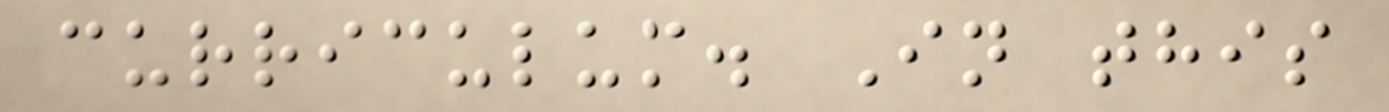curriculum. In this
